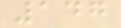147
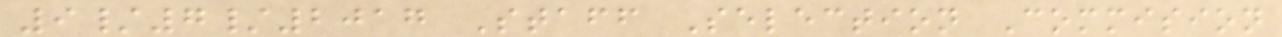9/7/2017 Staff Selection Commision
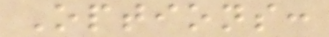Options:
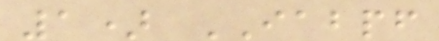1) IABPF
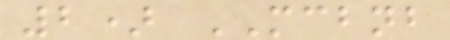2) MCBNB
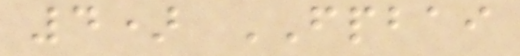4) FPBAI
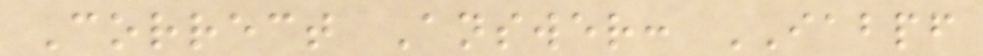Correct Answer: IABPF
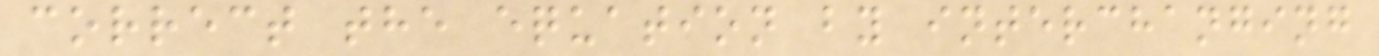correct the equation by interchanging
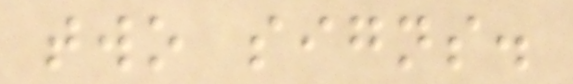two signs.
